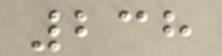238
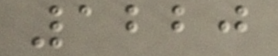1220
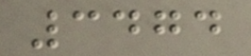3474
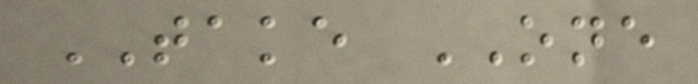TAKE ONE
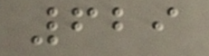629
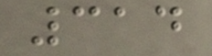314
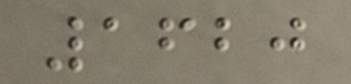1620
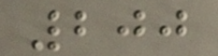200
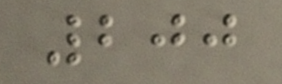200
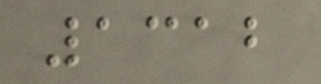1312
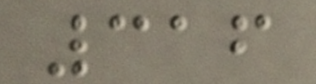316
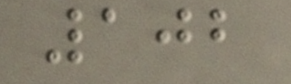102
